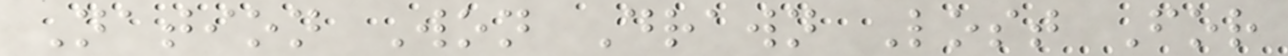Nation Won Drawn Lost For
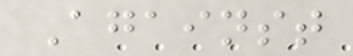Against
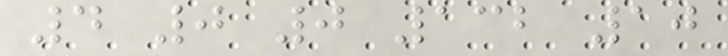4 0 0 132 10
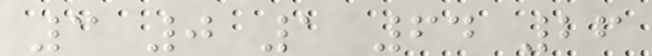3 0 1 64 26
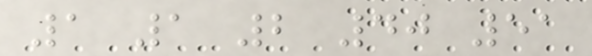1 1 2 40 51
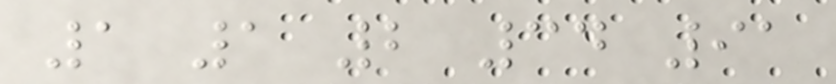1 1 2 34 91
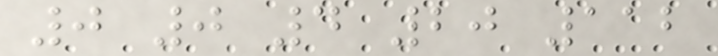0 0 4 20 112
